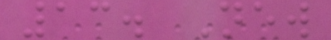13. New
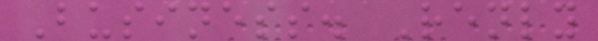Business. Renly
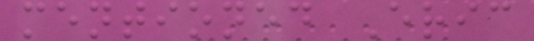mentioned Eric
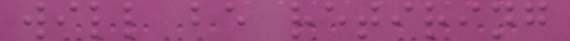will be retiring
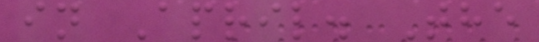in April. The
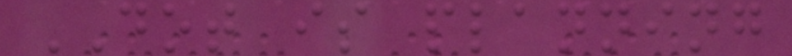DOT is planning
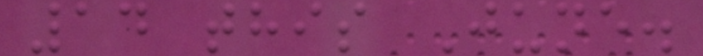14 this June.
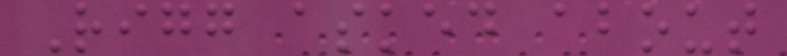Rigg asked about
